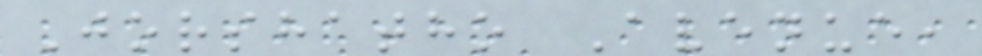Jorshatho Avenue,
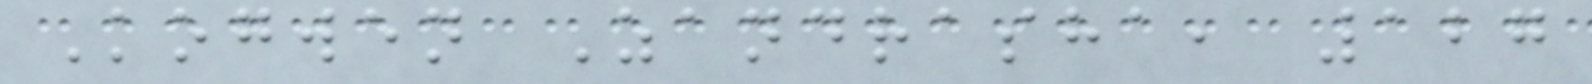Kogwen Zandrasha, 127
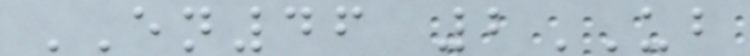EN46 2UB
